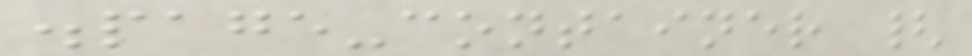.page-container {
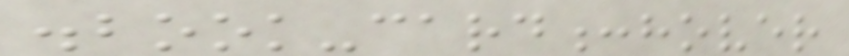.book-card:hover
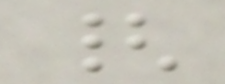{
